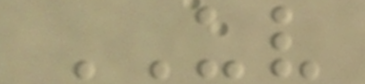UV
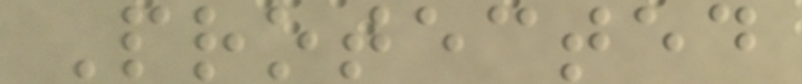Protected
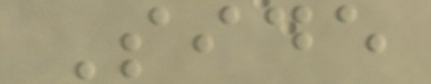Side
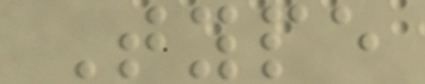Type
